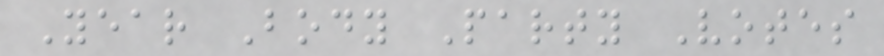Year Body Party Votes
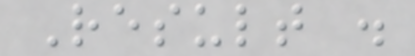Result .
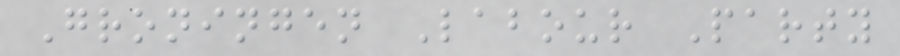Groningen Labour Party
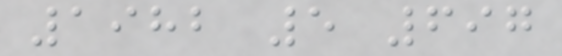1982 5 697
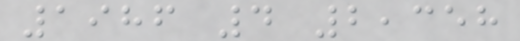1986 4 2,358
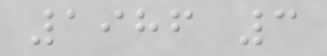1986 3
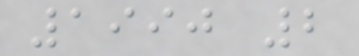1990 2
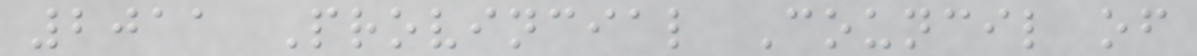2011 Provincial Council of
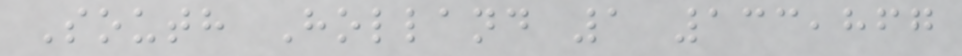South Holland 1 133,867
